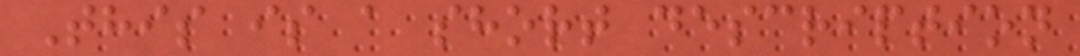This is a short description
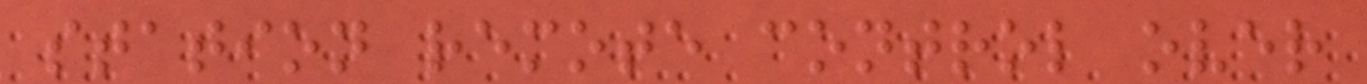station remote control over
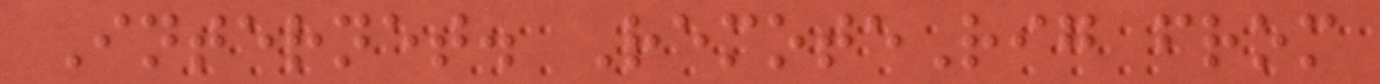Internet. RemoteRig from
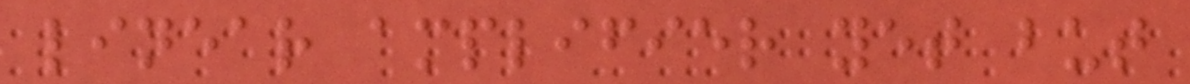linear amplifier yet but
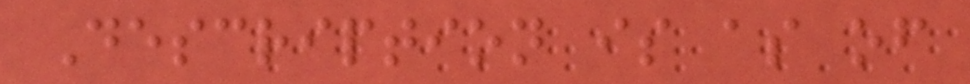Description is as of
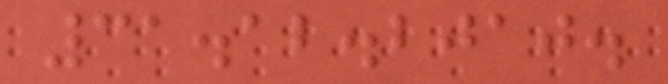31.12.2010.
